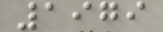1979
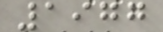1977
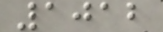1012
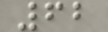62
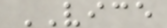VICE
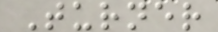Turner
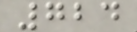724
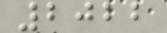2022
